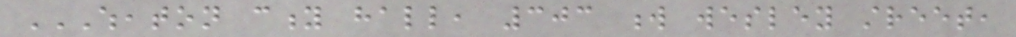WHEATON CITY HALL, 303 W WESLEY STREET,
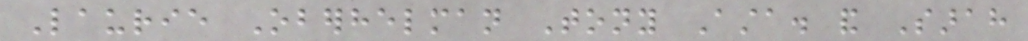Laurie Oberhelman Tony Asta. and Sarah
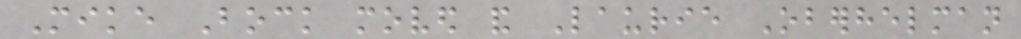Mike Bock moved and Laurie Oberhelman
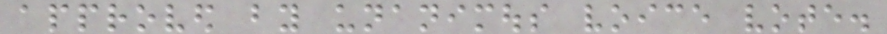approved by unanimous voice vote.
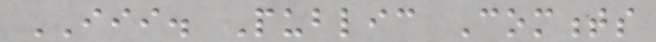III. Public Comments
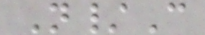N/C
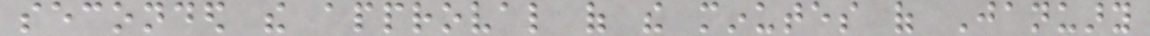seconded the approval of the minutes of January
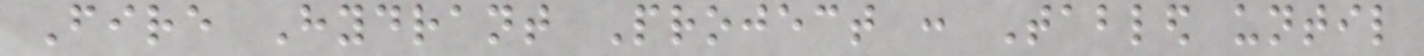Fire Hydrant Project : Tabled until
